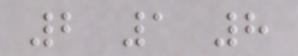2 1 8
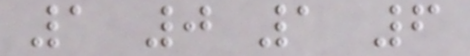1 0 1 6
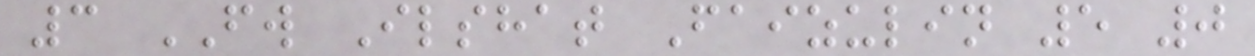3 FW Ilshat Faizulin 5 0
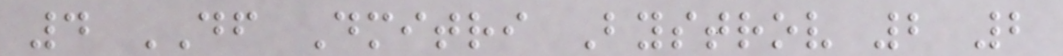4 DF Dmitri Bystrov 2 2
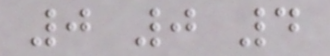0 0 4
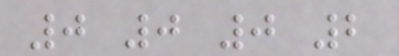0 0 0 2
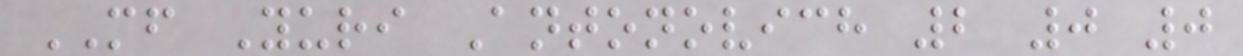MF Yuri Antonovich 2 0 0
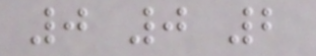0 0 2
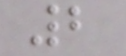2
